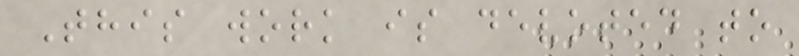This work is devoted to
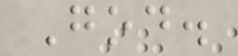God.
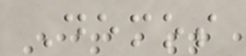Demos
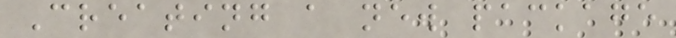Creating a new package
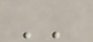''
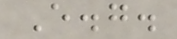E.g.
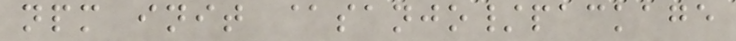npm init @sanjo/package
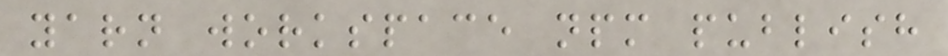yarn workspace npm publish
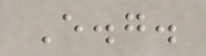E.g.
